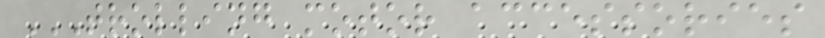TROLLING MOTOR ACCESSORIES
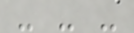- - -
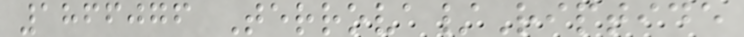1866076 Terrova/Riptide
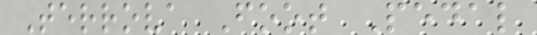Terrova Foot Pedal
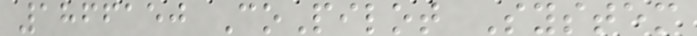1866150 CoPilot System
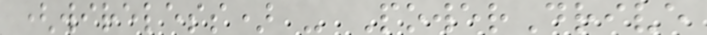(wireless) - PowerDrive
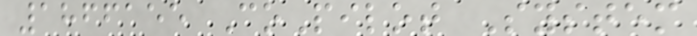1866155 CoPilot System
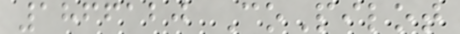1866120 CoPilot
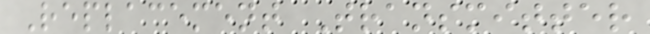Replacement Transmitter
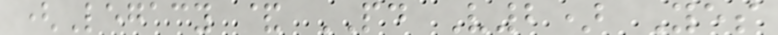(Legacy & PD V2) Yes
